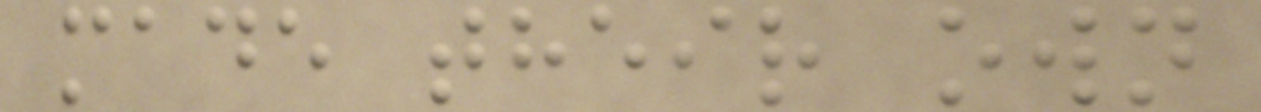made their own
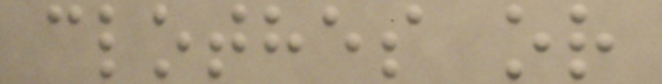clothes or
